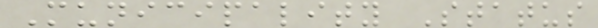Municipality Status
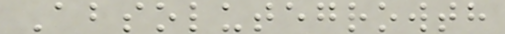Absolutegrowth
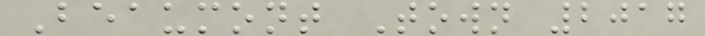Beaumont Town 2017
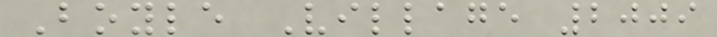Boyle Village 2009
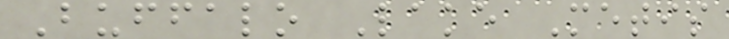Buffalo Lake Metis
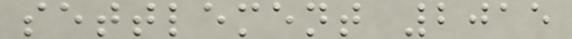settlement 2015
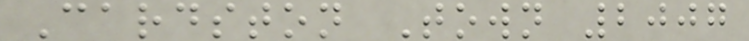Cardston Town 2007
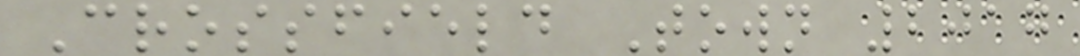Crossfield Town 2017
